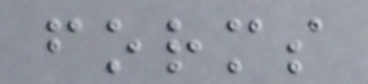forms
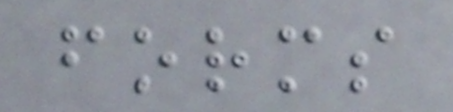forms
